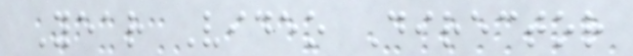Year Video Director
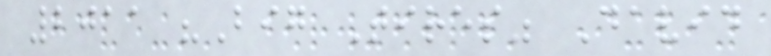2011 "Big Tires" David
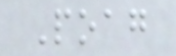Poag
